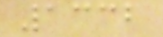1332
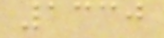1330
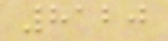8120
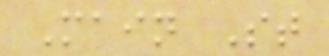Main St
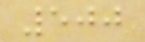500
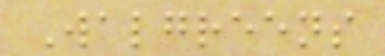Walgreens
